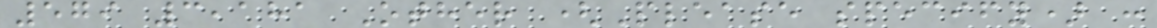579 3,181 Other (Please specify) :
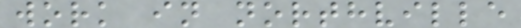work in northville
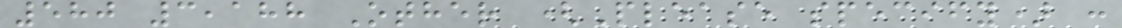580 3,188 Other (Please specify) :
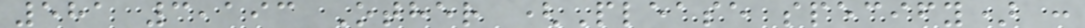581 3,193 Other (Please specify) :
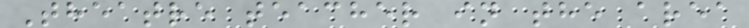Theatre teacher in the area
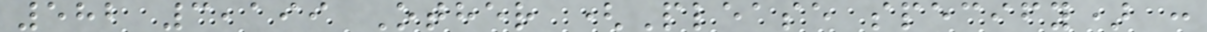582 3,199 Other (Please specify) :
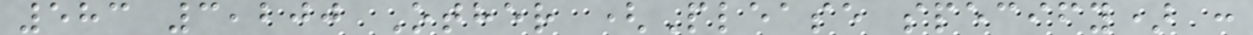583 3,200 Other (Please specify) :
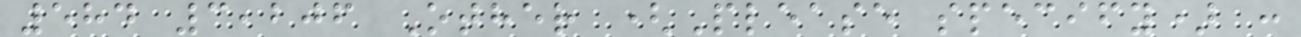584 3,206 Other (Please specify) :
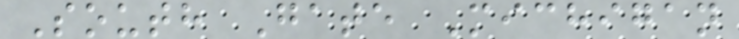South Gate Michigan
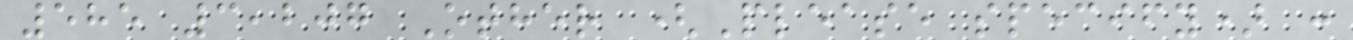585 3,207 Other (Please specify) :
